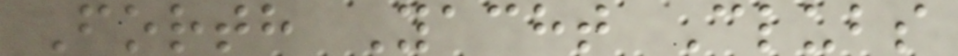Forth Yacht Clubs
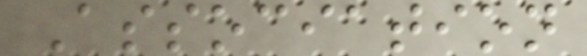Association
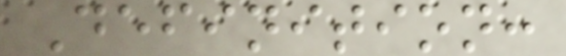Definition:
